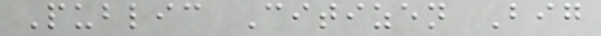Public Citizen Big
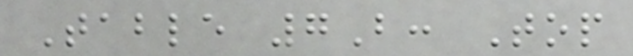Table 7B: Top
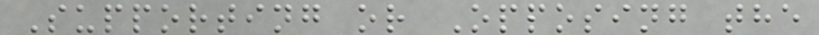Supporting or Opposing the
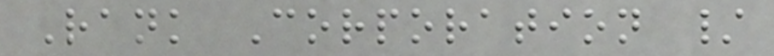Rank Corporation /
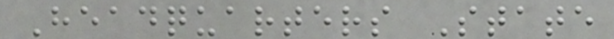Headquarters State
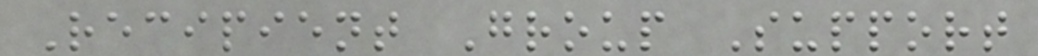Recipient Group Support
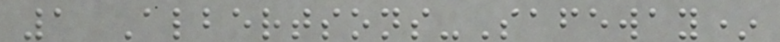1 Albertsons-Safeway*
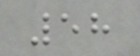58
